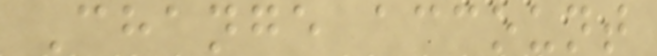Change account
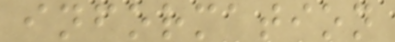information
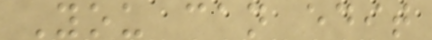You can edit
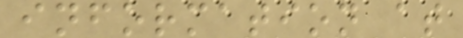information at
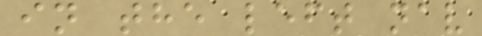in the left nav
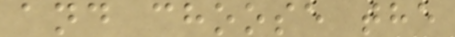and choose the
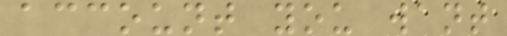account you want
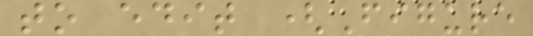to edit (Figure
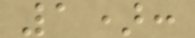1):
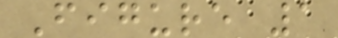Figure 1
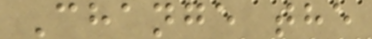Change the
